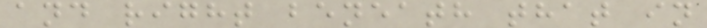and right beneath that in
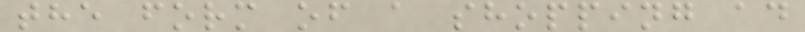the form of a shopping ad
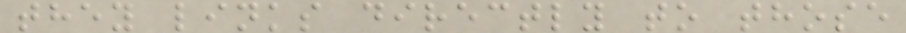they links directly to those
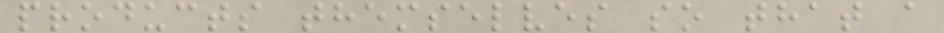products themselves so that a
